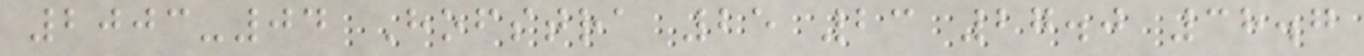2003-04 Hofstra 25 23 27.0 38.7
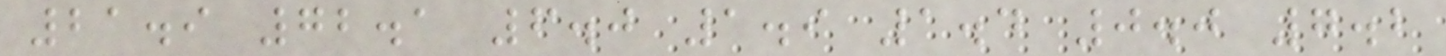21.9 72.1 6.0 1.9 1.4 0.0 7.2
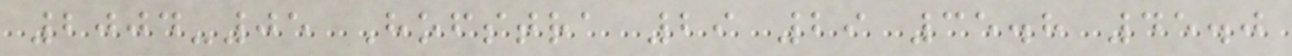2004-05 Hofstra 29 29 35.8 45.0
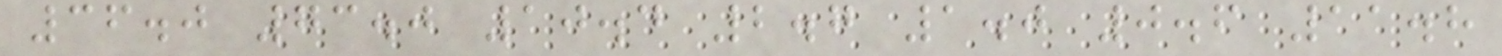36.0 73.0 10.4 2.7 1.0 0.6 11.8
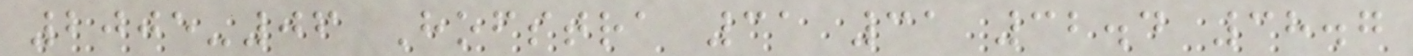2005-06 Hofstra 31 31 32.4 38.7
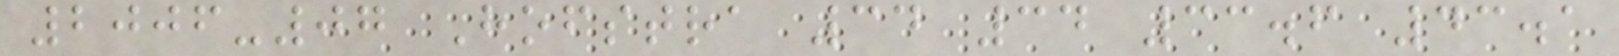2006-07 Hofstra 34 34 33.6 43.1
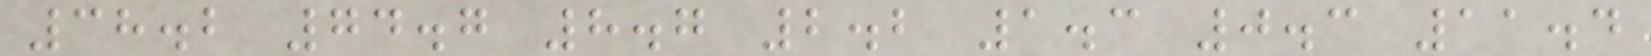38.2 74.7 8.7 2.2 1.3 0.3 11.4
